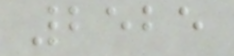2525
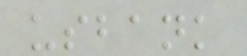usbank
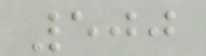500
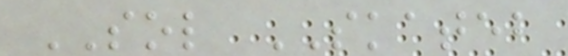SOL SKATEB
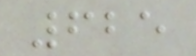625
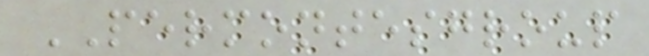PERMONTESGROUP
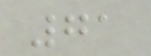71
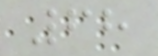68
